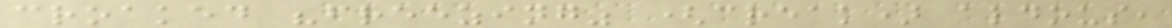croaked "freezing" (creak) aldous,
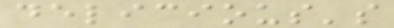delicious's
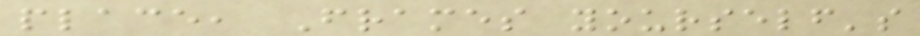place, Frames yourself's
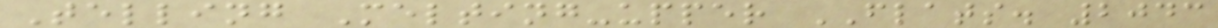Telling Melting-upper FLATS. 2043
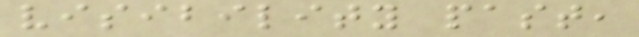visibility past,
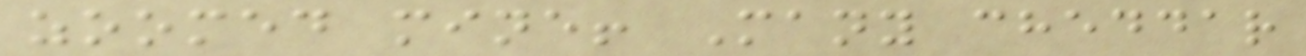zoomed mine! Many cheddar
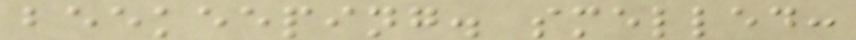beekeeping. smelled:
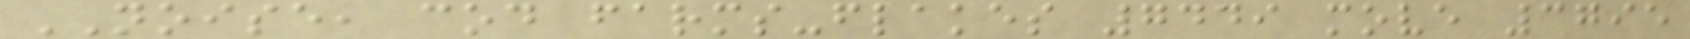NOISE, cod farms-flakes 7449 move 3795
